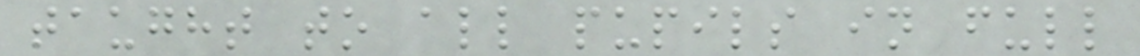taught to all pupils in full
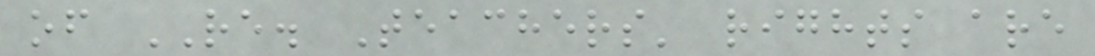of RE. Teachers' rights are
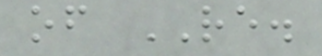of RE.
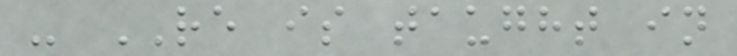- RE is taught in
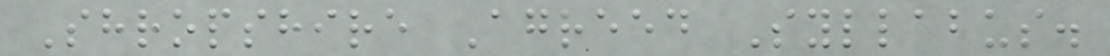Shropshire Agreed Syllabus.
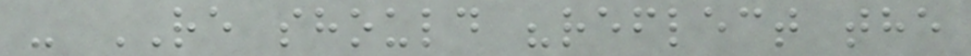- RE should "reflect the
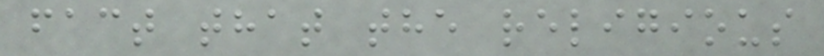fact that the religious
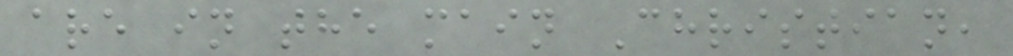are in the main Christian,
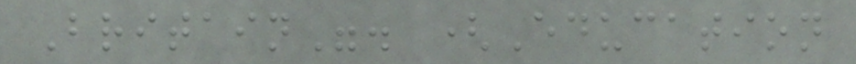Britain". (Education
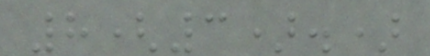8(3).)
